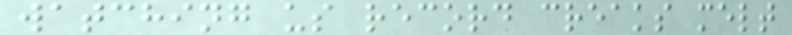watching us record creaks melt
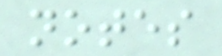notes
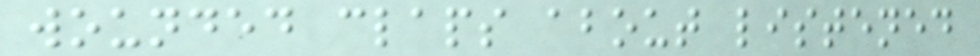wounded claps about listened
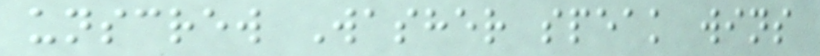unscrew Washer speak wins
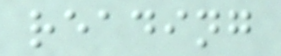reading
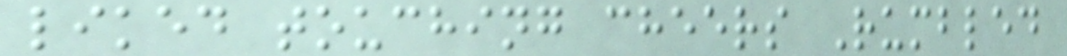liked touching cheers Rumbled
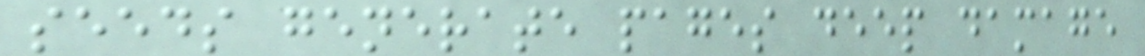seeds generate pages deep damage
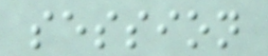session
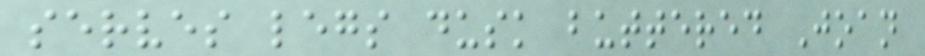serves legs dusk buttered Joan
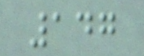147
